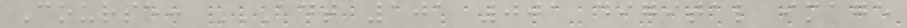Course: ADT 101 001 DIGITAL IMAGE
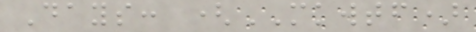Days: (MKWTF)
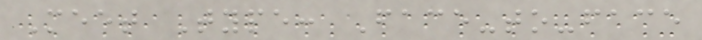Meet Type: Face-to-face
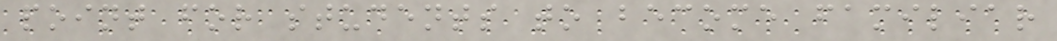point for students to become familiar
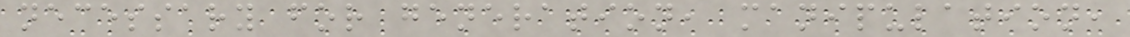necessary for generation, manipulation,
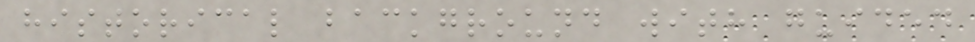historical background with guided
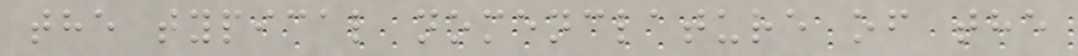the typical nomenclature of the
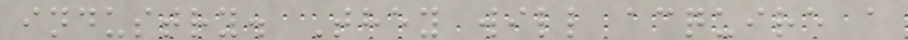industry. They will acquire a
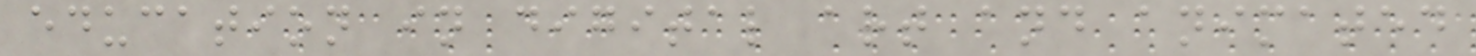education in digital art and animated
